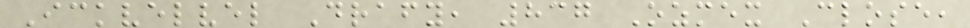Ickvelvel Drafy, 837 Ozmex Close,
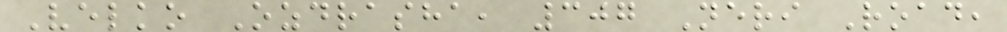Velko Ozdrasha, 307 Neri Road,
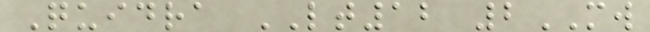Quidra LT12 2MW
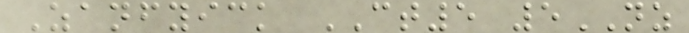Zanfyick CT5 5NZ
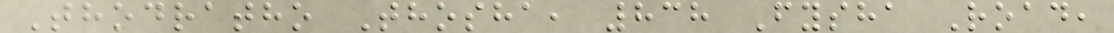Thodratho Thosha, 838 Fysha Road,
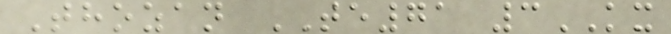Thozan TE71 3KX
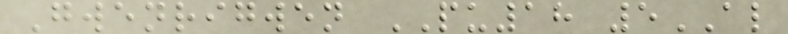Gwenrigwen PU18 5AL
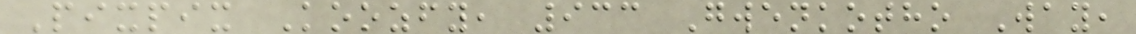Pixpix Koozfy, 933 Gwenkotho Way,
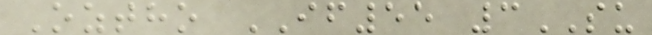Oztho IF55 3SU
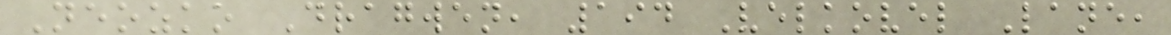Neozko Dragwen, 194 Velkovel Lane,
